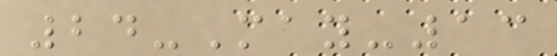24-May-13
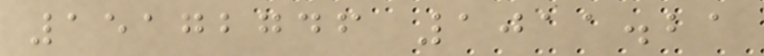15172746 1011.21
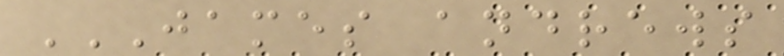JAMES ANDREWS
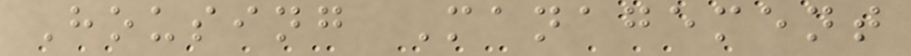Housing Management
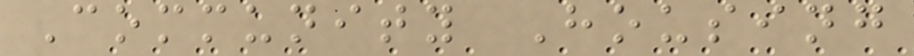Community Housing
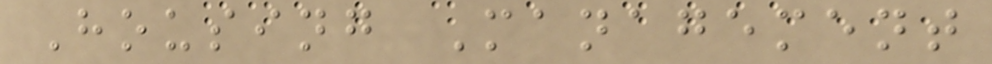Housing Management
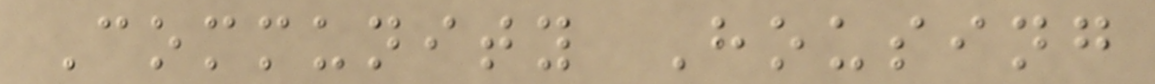Community Housing
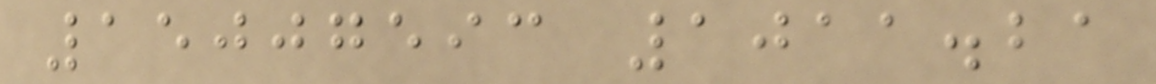15007593 1011.21
